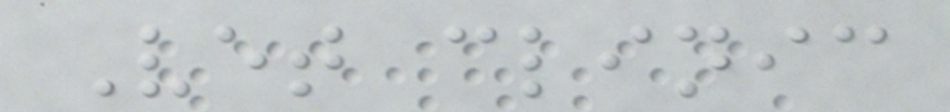Vet clinic
